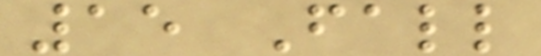15 Fall
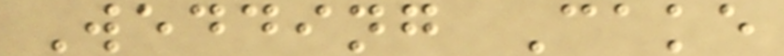Wedding Cake
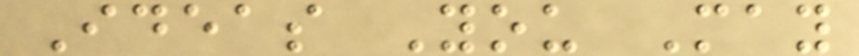Ideas You May
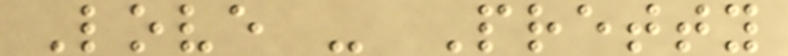Love - Pretty
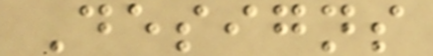Designs
